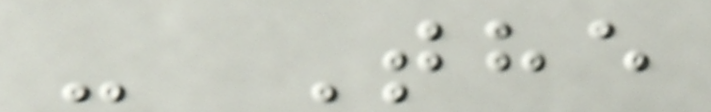- The
